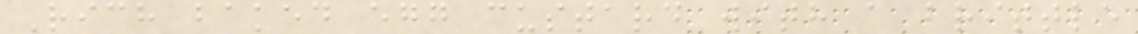Rich baked egg custard with a brittle
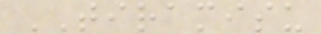TIRAMISU
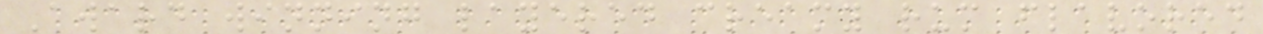Award winning layered creamy rum flavored
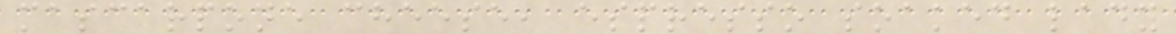mascarpone cheese, espresso soaked lady
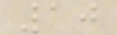10
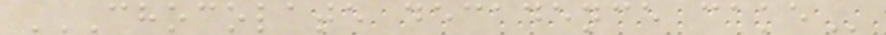CHOCOLATE DECADENCE CAKE
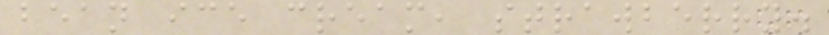bean ice cream, strawberry.
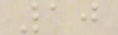10
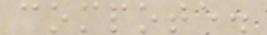compote.
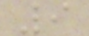9
